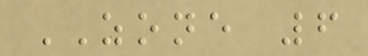ZONE 6
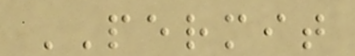PERMIT
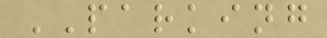PARKING
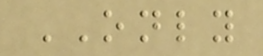ONLY
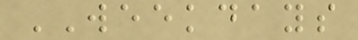WEEKDAYS
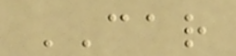CAR
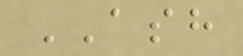ASH
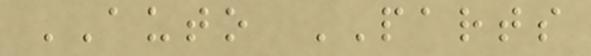AUTO PARTS
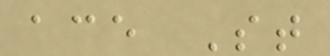ace St
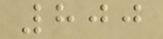800
